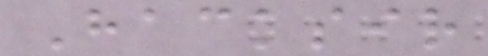Hacksir
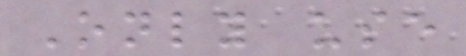Only use
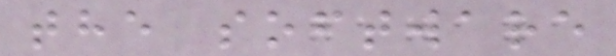the software
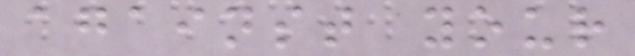against your
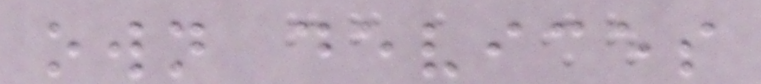own devices
